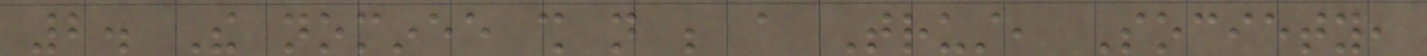2. The nominee shall not be a Trust, Society,
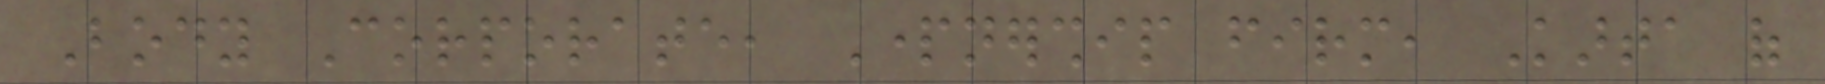Body Corporate, Partnership firm, Karta of
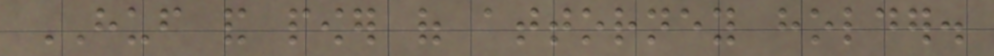HUF and power of attorney holder.
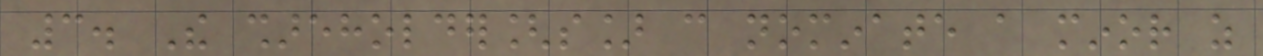3. The shareholder[s] can nominate a minor as
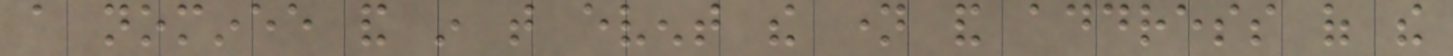a nominee and in that event the name and address of the
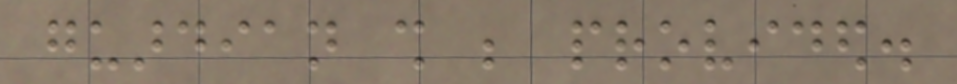guardian shall be provided.
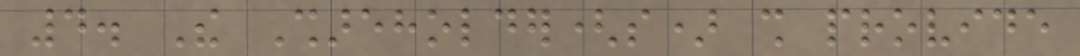4. The Shareholder(s) shall provide
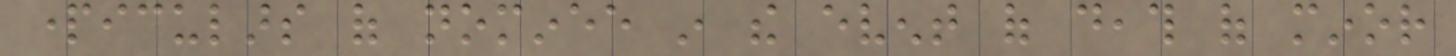particulars of nominee in the event of death of minor
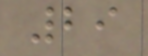29
